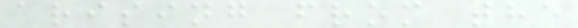arising from the
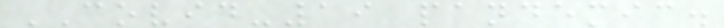COVID-19 pandemic.
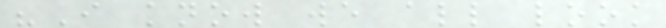"I know we all look
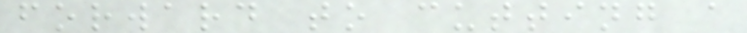forward to cutting a
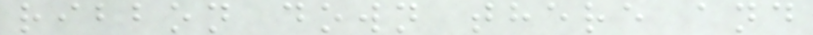ribbon down there and
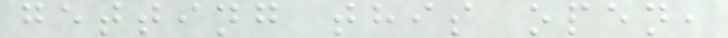getting this open,
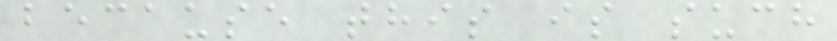because this is such
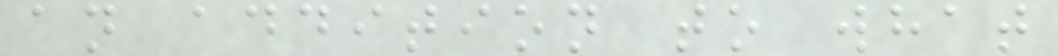an addition to what
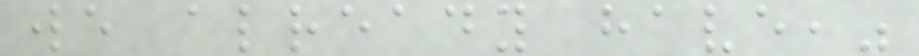we already have,"
